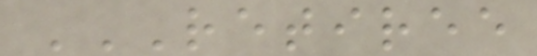RETIREE
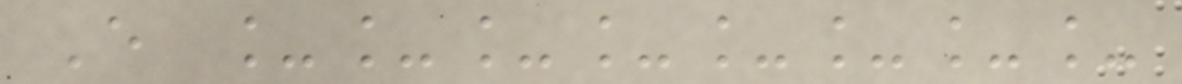E ________
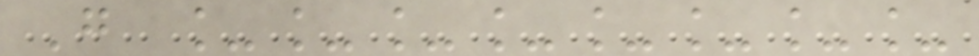G ________
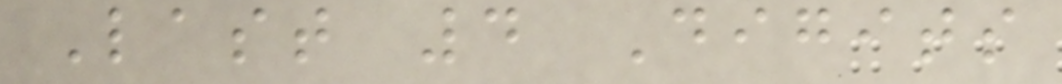Last 4 Digits
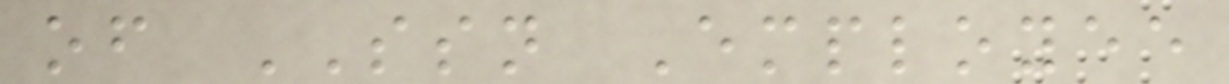of SSN Employee
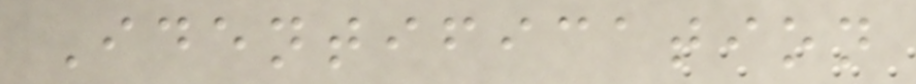Identification
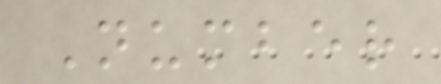Number
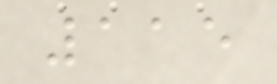115
